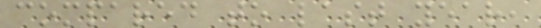compared to last year,
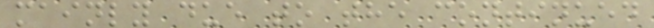mainly due to the continued
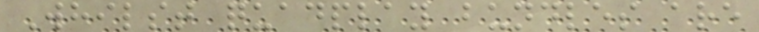Whilst quadplay bundles are
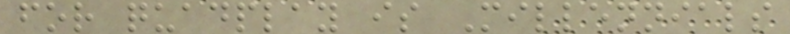for quadplay is Millennials
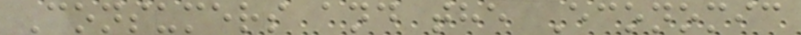Consumers and the Economic
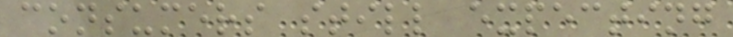consumers still expecting
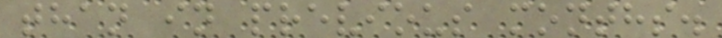than in previous months.
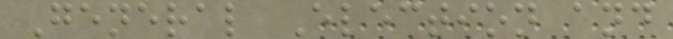General Election and
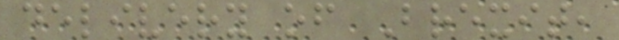delivery of Brexit,
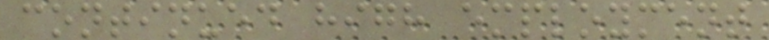continued high employment
